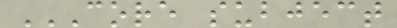CORE SUBJECT
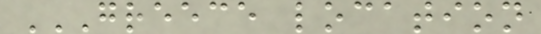GREECE LOCATION
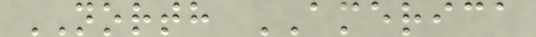NORTH AMERICA
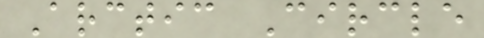Arctic Circle
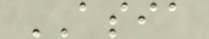ASIA
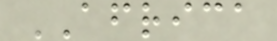AFRICA
